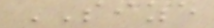SIZE
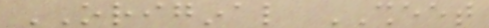ORIGINAL SHEET
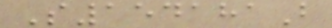S154181B
